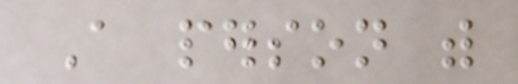A person with
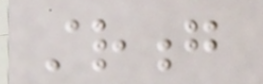strong
